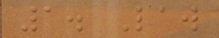1. Law
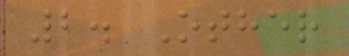2. Other
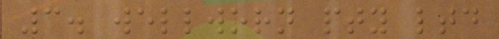3. wellworn pty ltd
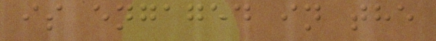is engaged in the
